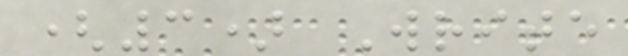(3) Write
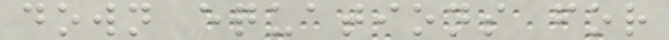down equations for
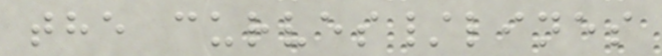the curves/lines
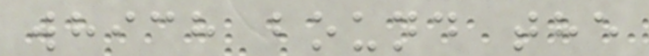which bound the
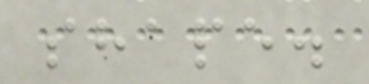shape.
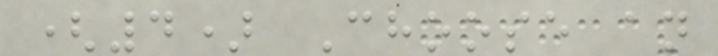(4) Choose an
